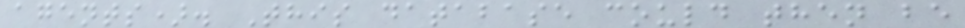agents). This database could then be
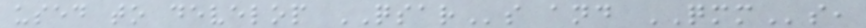used to develop QSARs and QMMs,
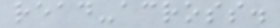read-across.
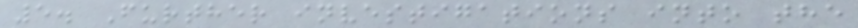5. Further investigations into the
